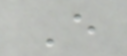E
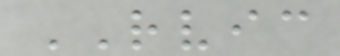RVIC
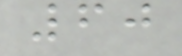60
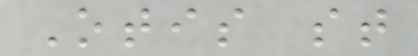Otis st
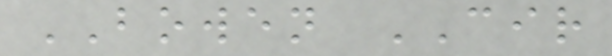BOWEN CIR
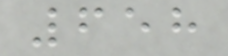658
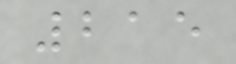215
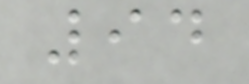94
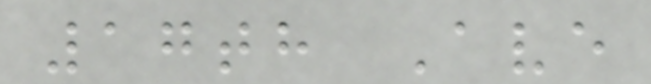17th Ave
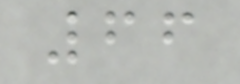66
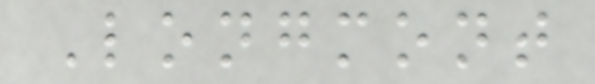Longmont
